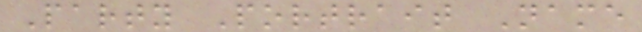Party Portrait Name
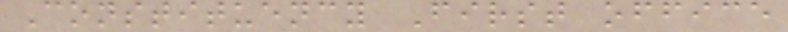Constituency First office
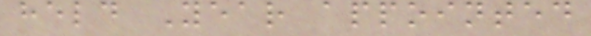held Year appointed
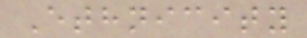Ethnicity
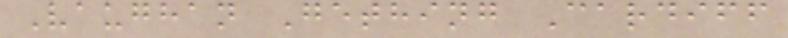Vaughan Gething Cardiff
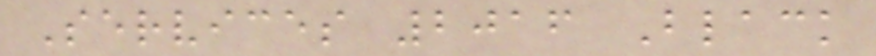Services 2016 Black
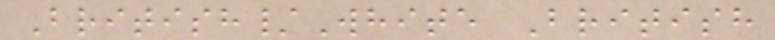British/White British
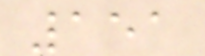151
